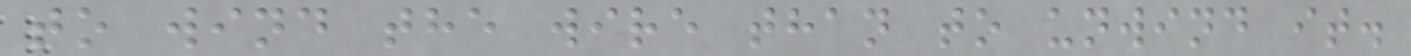to wind the wire than to unwind it.
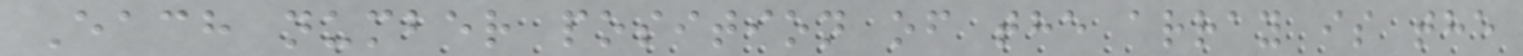Each number position of the array is the
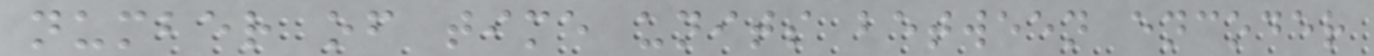number of time units between encoder
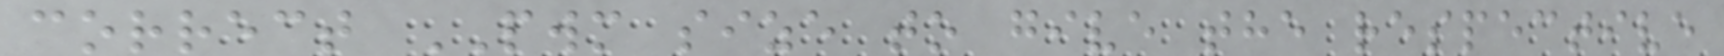correct PWM size to give the respective
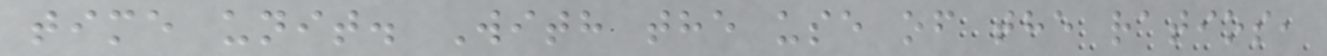time unit. With the use of the ratios,
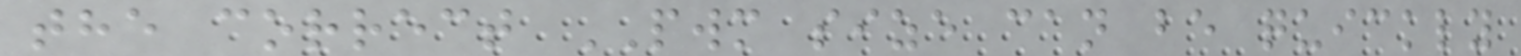the correct PWM size can be quickly
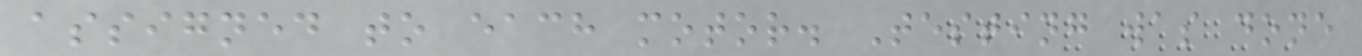assigned to each motor. Testing was done
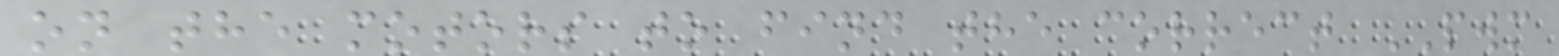on the motors to find the correct PWM
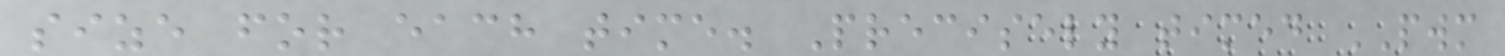size for each time. Precisely timed PWM
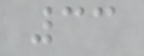33
